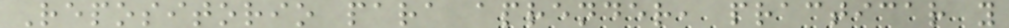Repositorio para aprender, practicar y
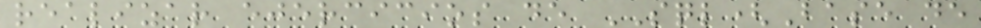realizar ejercicios de SQL(Base de
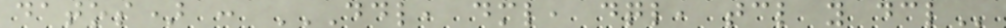datos) : DDL, DML, DQL, TCL Y DCL
